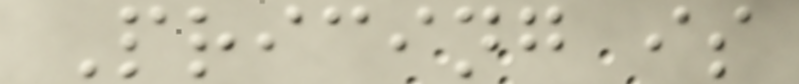Pricing is
